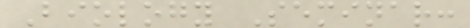Biology Seminar:
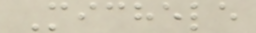Michele
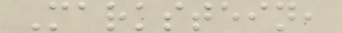Markstein,
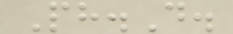Ph.D.
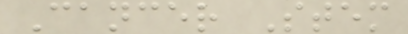Cancer Stem
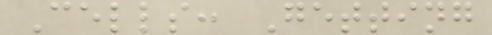Cells: Getting
